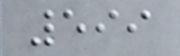599
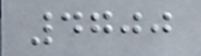4700
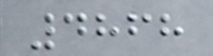4868
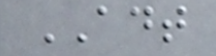ADT
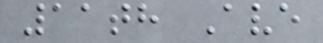11th Ave
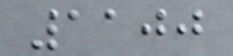1100
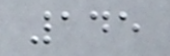145
